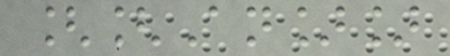[[An]]
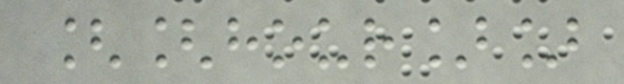[[hour]]
